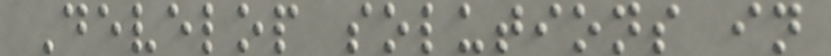Develop solutions in
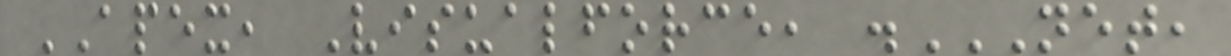APEX, Visualforce, .NET,
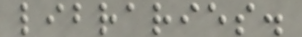libraries.
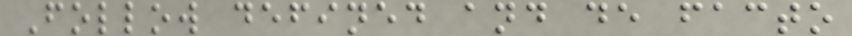Follow defined and de facto
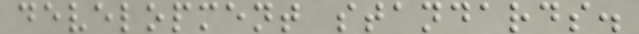development standards.
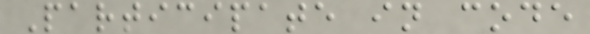Participate in code
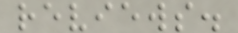reviews.
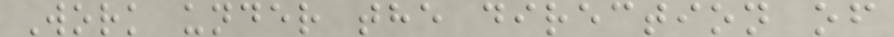Work under the direction of
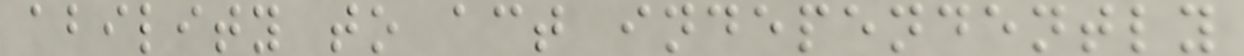ability to act independently
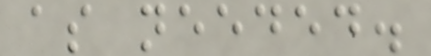as needed.
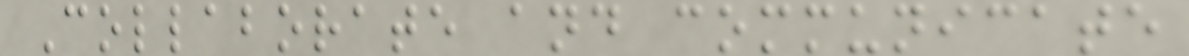Collaborate and communicate
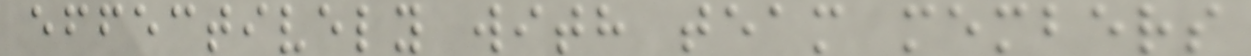effectively with team members
